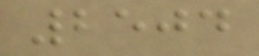2504
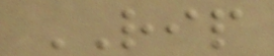RIP
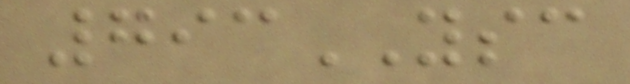793YSC
